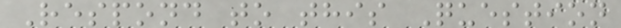Respond to this Question
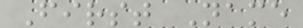First Name
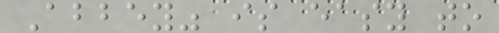Abbey" is easy to
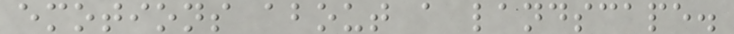emotions about a landscape.
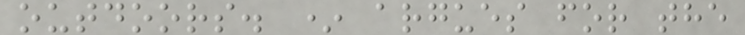outdoors. * argues for the
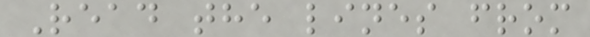Read the lines from
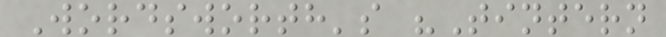Wordsworth's "Tintern
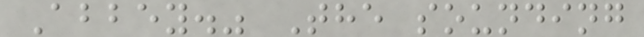Abbey." The sounding
